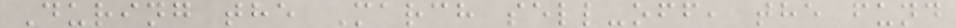During the March sell-off, the fund
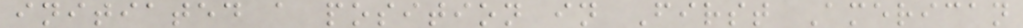initiated a position in First American
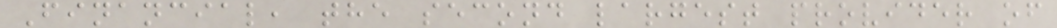Financial, the second largest provider of
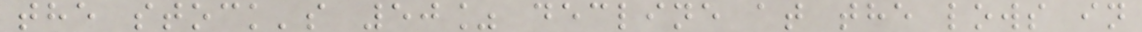the stock's 50% decline at the lows in
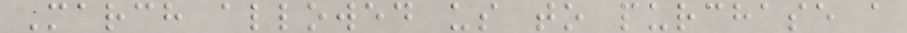March allowed us to purchase a
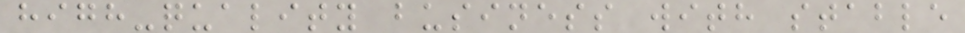high-quality business with stable
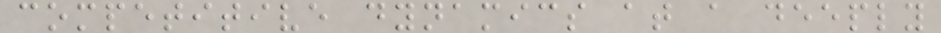competitive dynamics at a deeply
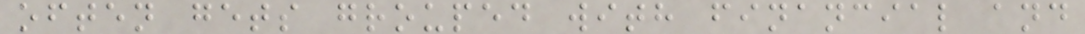often gets grouped with financial and
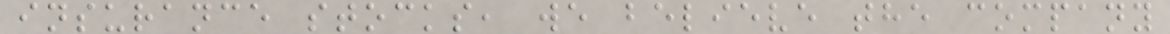insurance stocks, we believe the company
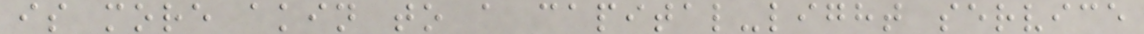is more akin to a capital-light service
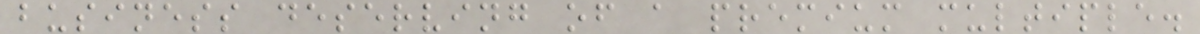business deserving of a premium multiple.
